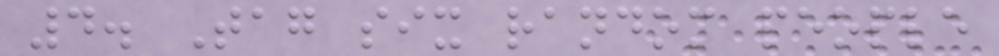4. Tag six random people
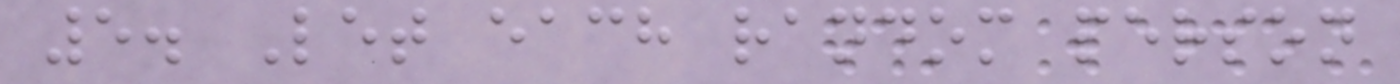5. Let each random person
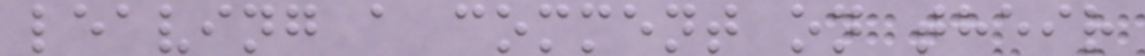leaving a comment on their
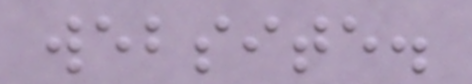website.
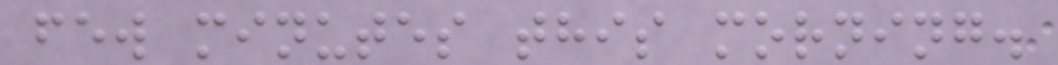few minutes this morning.
